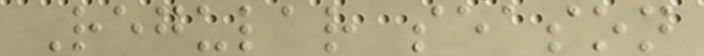Regular season
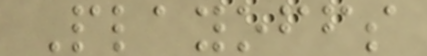Playoffs
